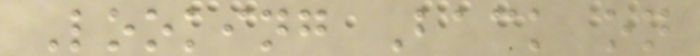Looking Back on
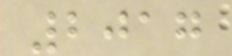2017
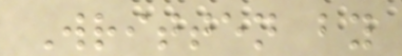Written by
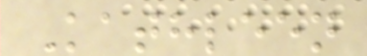Kathleen
